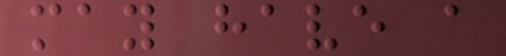may have a
